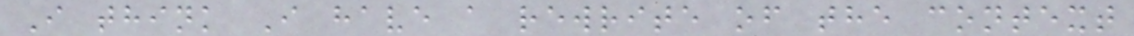I think I have a rewrite of the context
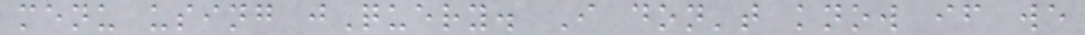menu using jQuery. I don't know if we
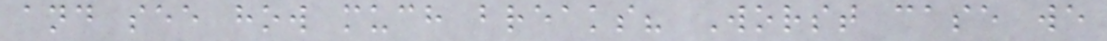and see how much breaks? Worst case we
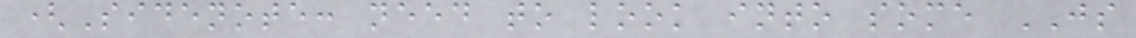(Sidenote: need to look into some JS
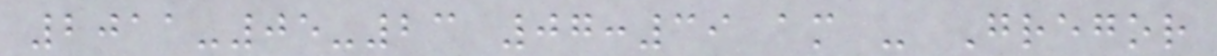2011-05-23 07:39 am - Gregor
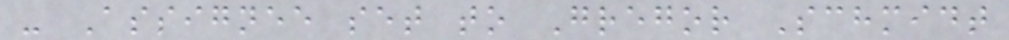- Assignee set to Gregor Schmidt
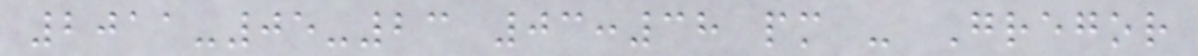2011-05-23 03:38 pm - Gregor
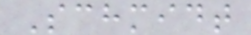Schmidt
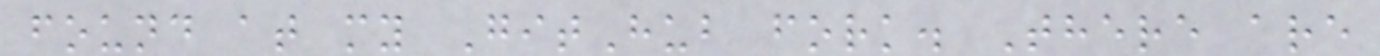found at my GitHub fork. There are
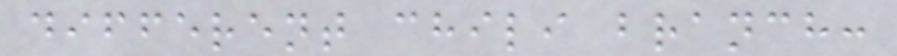different chili branch:
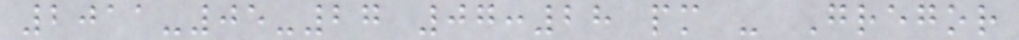2011-05-27 07:28 pm - Gregor
